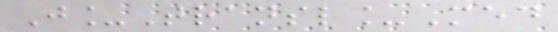J_Transl_Med
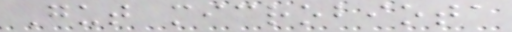Gut microbiota
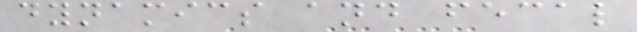dynamics and fecal
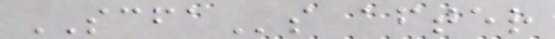SCFAs after
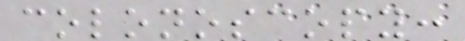colonoscopy:
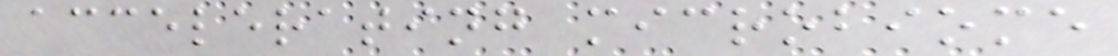accelerating microbiome
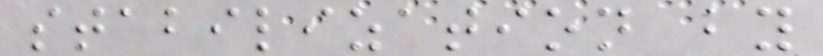stabilization by
